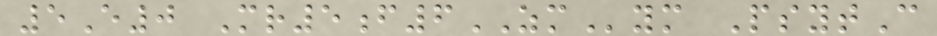5E0 Mr5f6ZMym PsytC
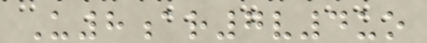U8ar7v4uo
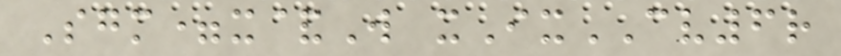Sgm=x&W xIxCV6r
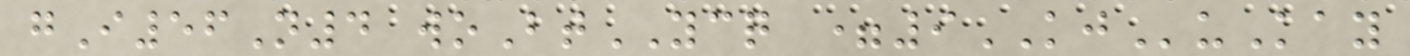gI56N4 woBtYCQ =9KJuKay
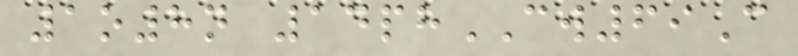1o8n 14phCW69C
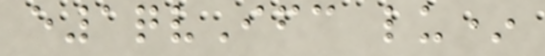e1qvIfc lu*
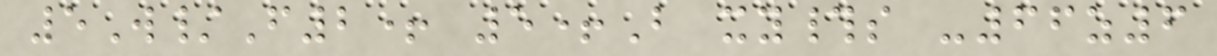5W/F2+ 5+B xy#s -66z6
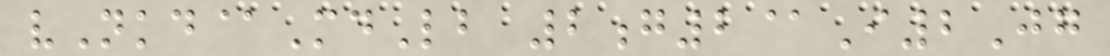vNkd@MdLb 2g2@I2Jg
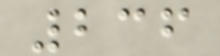236
